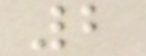2
